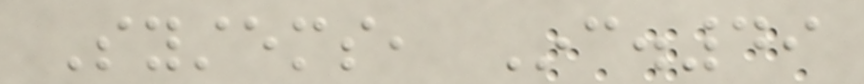Systems, Inc.49
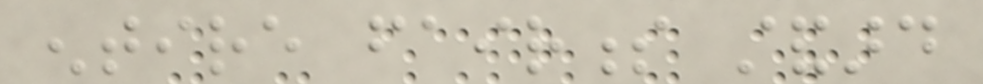entire fairness standard
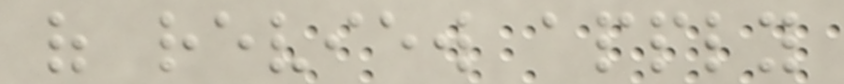of review apply
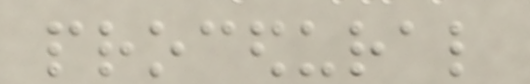procedural
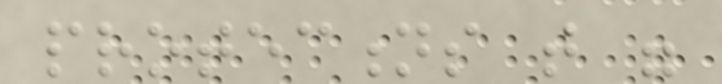protections that were
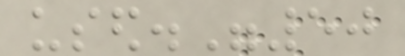used."50
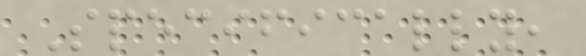Specifically,
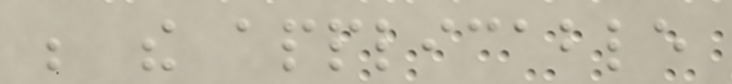be the applicable
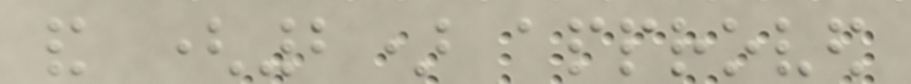and (2) approved
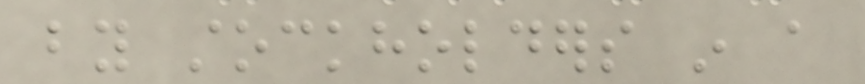by stockholders in a
